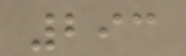293
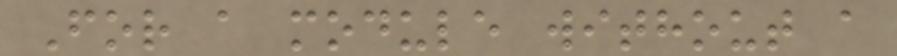For a module without a
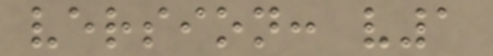version: v1
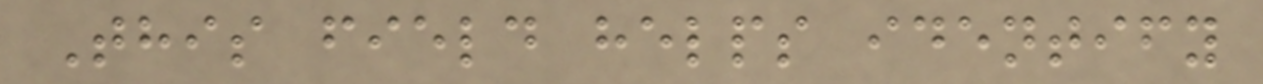This field helps identify
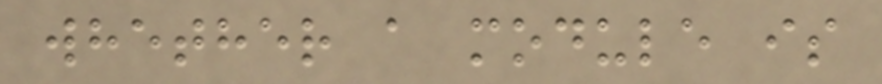whether a module is
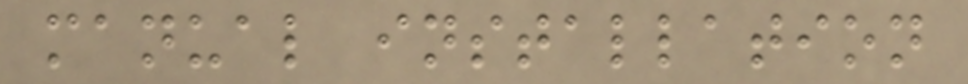manual installation
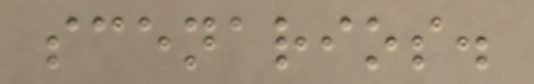scenarios.
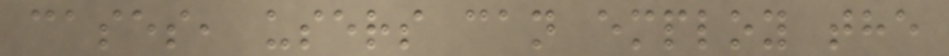cases, users can employ the
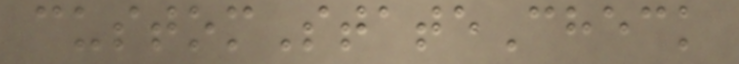customStateCheck
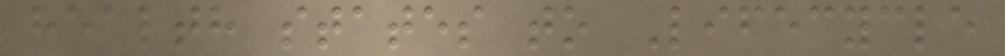health states to Lifecycle
